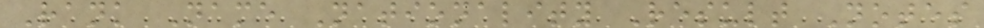Rank Name Nationality Result Notes
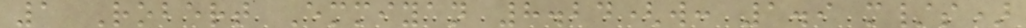1 Robert Emmiyan 8.24(w: 1.9 m/s)
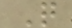Q
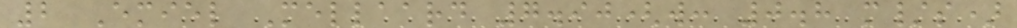2 Emiel Mellaard 7.90(w: 0.8 m/s)
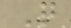Q
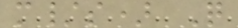m/s) Q
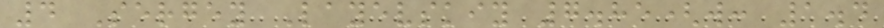4 Sergey Layevskiy 7.85(w: 1.4
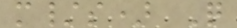m/s) Q
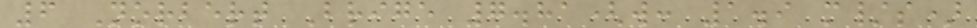6 Norbert Brige 7.81(w: 1.9 m/s)
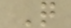Q
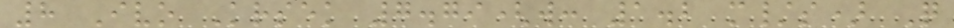8 Ivo Krsek 7.79(w: 1.2 m/s) Q
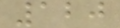120
